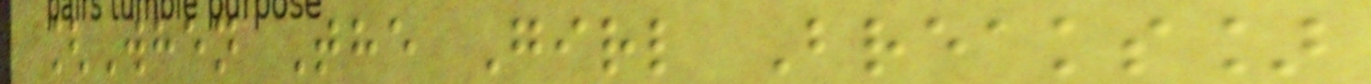[When The Girl Breaks]
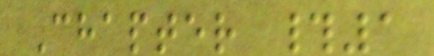Chapter #1
